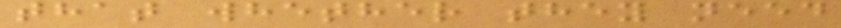that whether they need
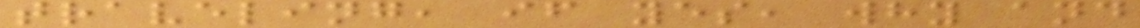traveling, if yes, why and
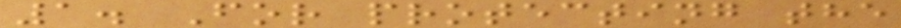1. For protecting the
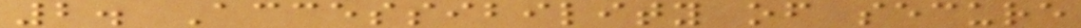2. Accessibility of secure
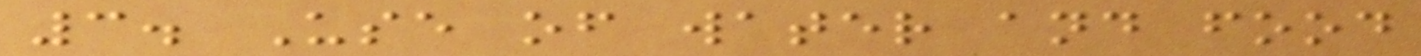3. Use of water and food
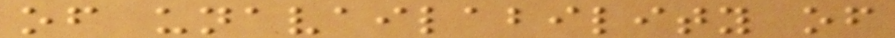of unavailability of
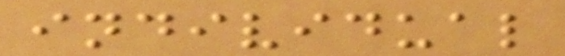individual
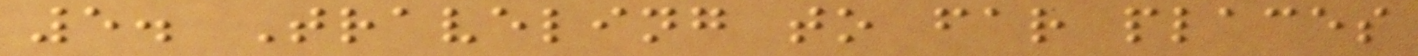5. Traveling to far places
